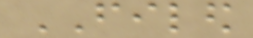FILED
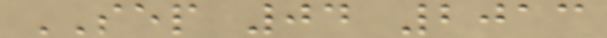SEP 04 2013
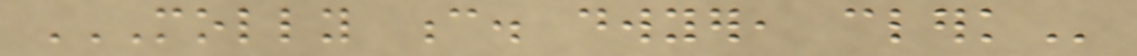MOLLY C. DWYER, CLERK
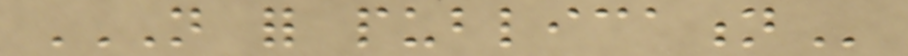NOT FOR PUBLICATION
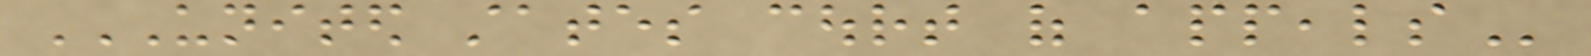UNITED STATES COURT OF APPEALS
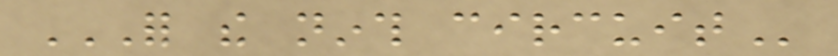FOR THE NINTH CIRCUIT
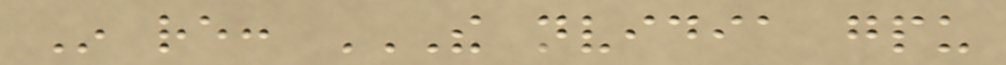In re: THE NVIDIA GPU
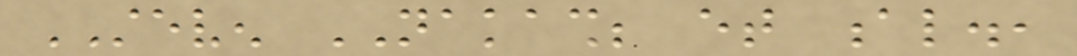STEVEN NAKASH; et al.,
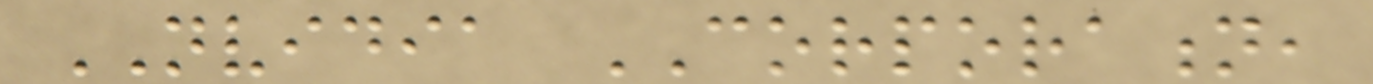NVIDIA CORPORATION,
